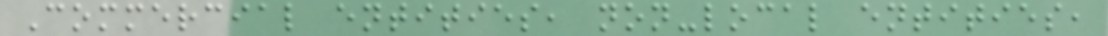Commercial entities, non-local entities,
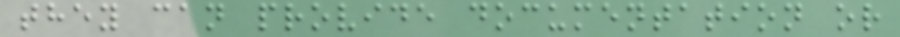they can provide documentation or
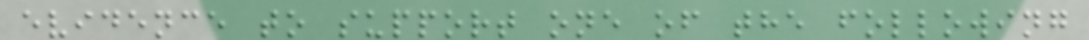evidence to support one of the following
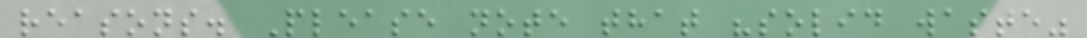reasons. Please note that "solid waste"
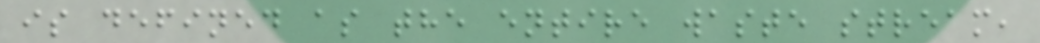is defined as the entire waste stream,
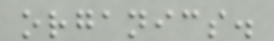organics.
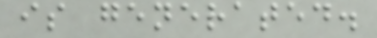is generated.
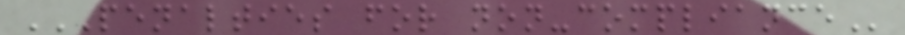PENALTIES FOR NON-COMPLIANCE
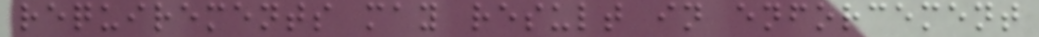requirements may result in enforcement
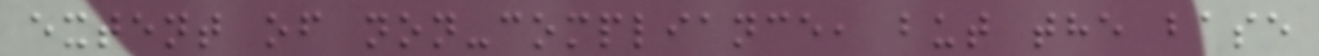extent of non-compliance, but the base
